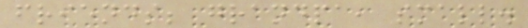friends; grandpa, small.
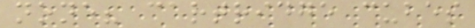none? cartridge cubes
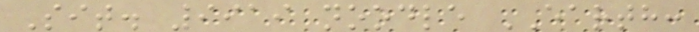Sit. 9919 noodle EARTH:
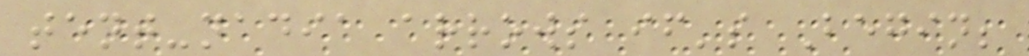tent-nadia arrows if's Begin;
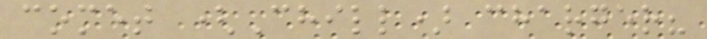comet (Chill) charger?
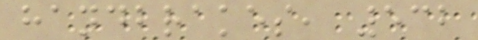handbrakes, 532
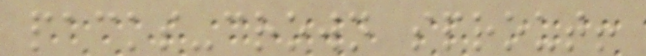packs-crown sprout!
